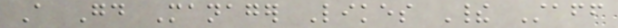A Good Manager Likes Their Staff
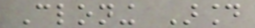Cloning Around
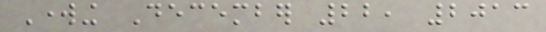Working December 22, 2013
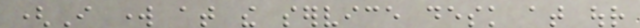(I work at the service desk at our
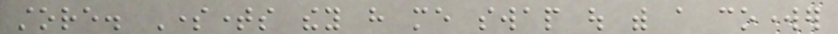store. Sometimes they have me swap out with a coworker
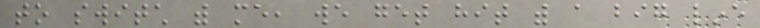to switch with me, we get hit with a big line
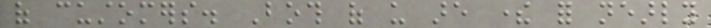of customers. Both of us are there for nearly
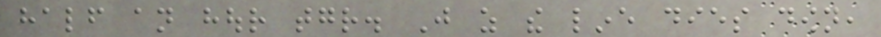half an hour together. Just as the line dies down,
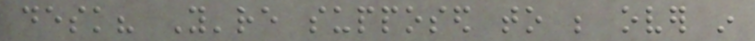desk? You're supposed to be over in
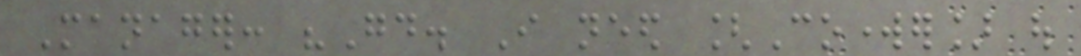Manager: "Good. I need [Coworker] out
